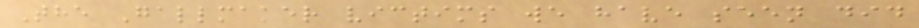The Gallmaker victims we have seen did
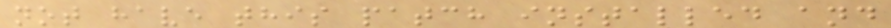not have this patch installed and
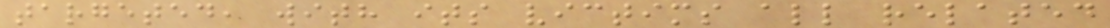targeted, with its victims all related
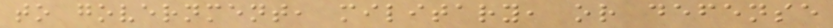to government, military, or defense
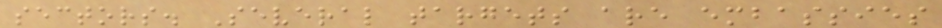sectors. Several targets are embassies
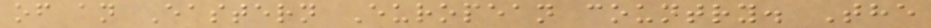of an Eastern European country. The
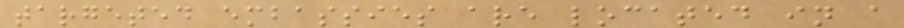targeted embassies are located in a
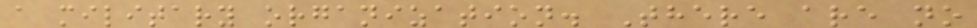a military organization. There are no
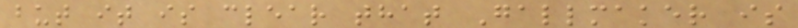but it is clear that Gallmaker is
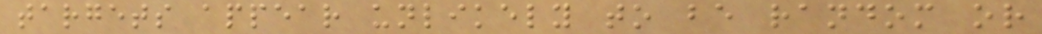targets appear unlikely to be random or
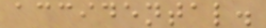accidental.
